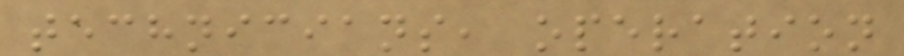technicians, operation
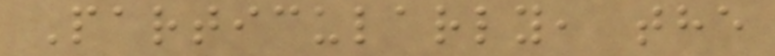Particularly, the
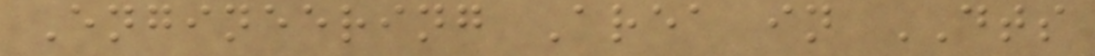Engineering Area in DTS
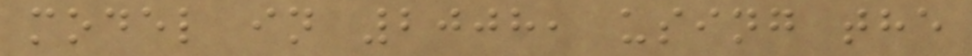model in 2008, using the
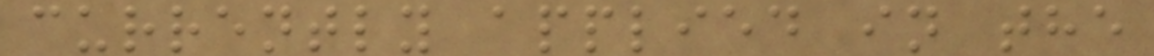currently applied in the
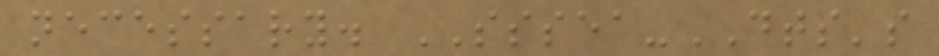necessary. SSSEA-DTS's
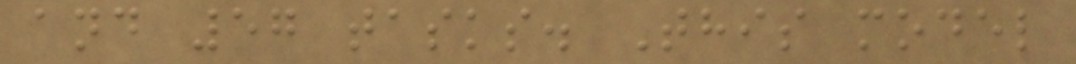and 57 tasks. This model
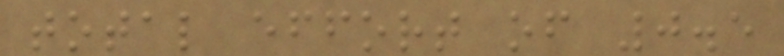total effort of 0.5
